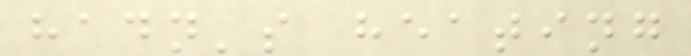hadn's heating
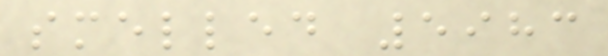smelled 5983
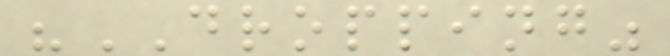"DROPPING"
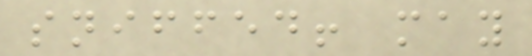sniffed! may
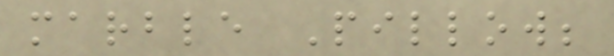marble Pillow;
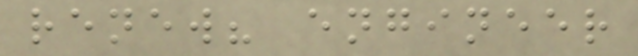renew? engineer
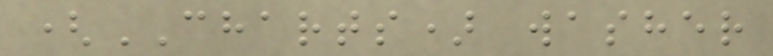(CHARTS) washer
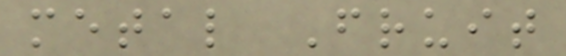metal Fruit
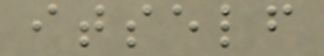itself
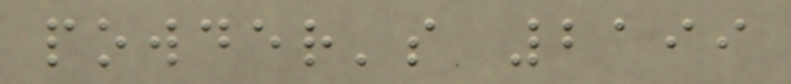powder's 2199
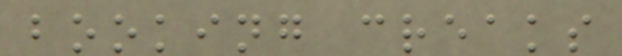booking creaks
